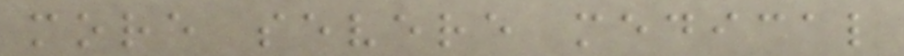more severe medical
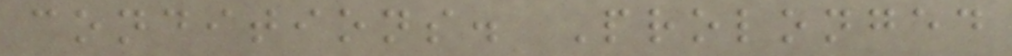conditions. Prolonged
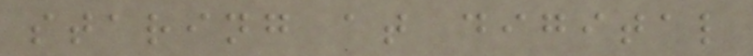staring at digital
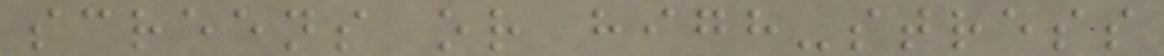screens or high-stress
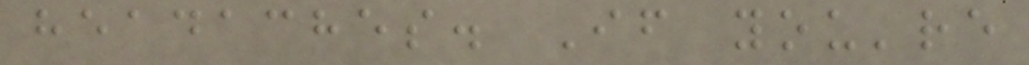headaches. If you're
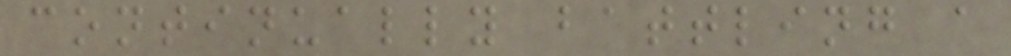continually battling a
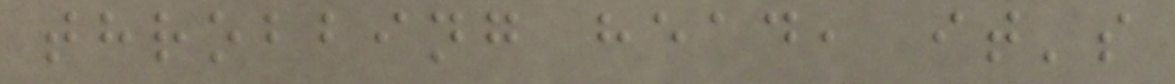throbbing head, it's
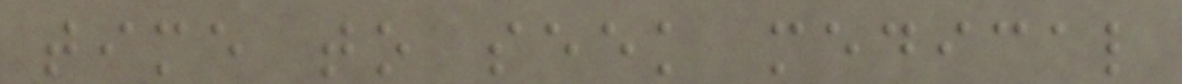time to seek medical
